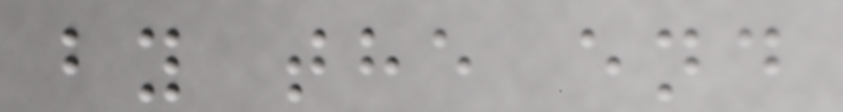by the end
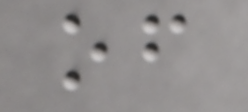of
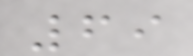69
